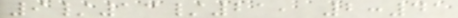9/13/21, 2:41
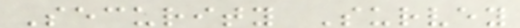Security Survey
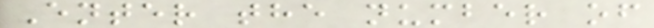Enter the number of
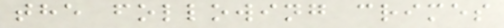the following crimes
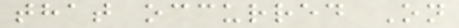that occurred On
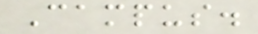Campus.
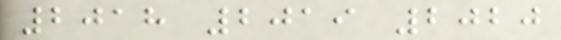2018 2019 2020
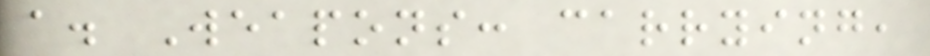a. Weapons: carrying,
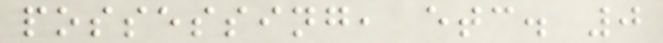possessing, etc. 0
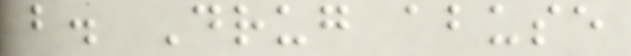b. Drug abuse
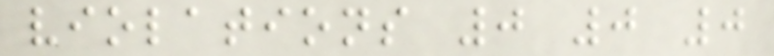violations 0 0 0
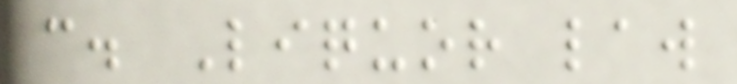c. Liquor law
